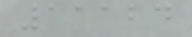11124
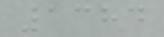1384
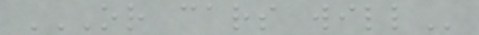OR CARS WILL
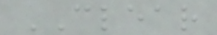CLEAR
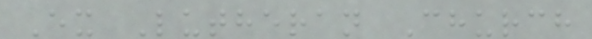Ex Lutheran Church
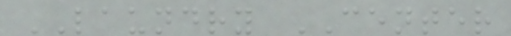LAUNDRY CENTER
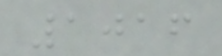1016
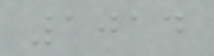1014
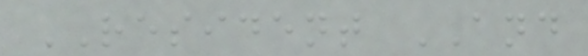RESIDENT AND
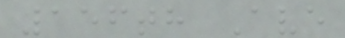156th Ave
